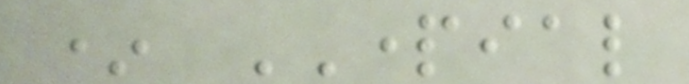* PARTIAL
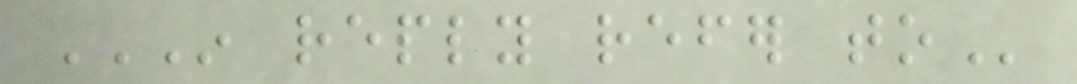IN REPLY REFER TO
